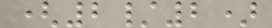(2/2)
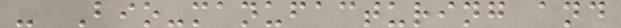- Bio-manufacturing and
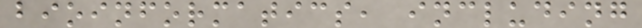bioinformatics, including
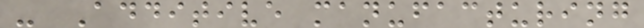- Additive manufacturing
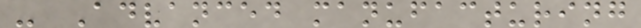- Advanced manufacturing
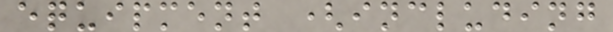equipment (including
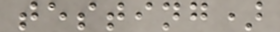testing)
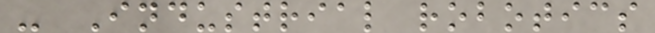- Industrial robotics
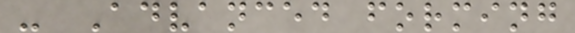- Advanced forming
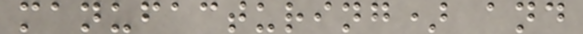manufacturing) and
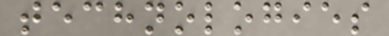technologies
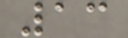13
